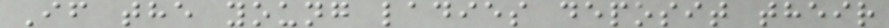If the young ladies deposit their
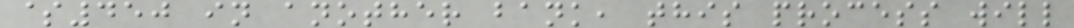$450 in another bank, this process will
